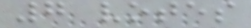7 votes
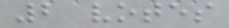2 votes
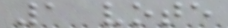1 vote
